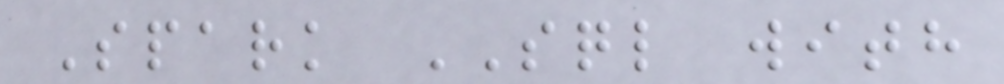Spark SQL with
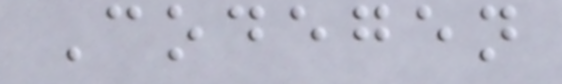Codegen
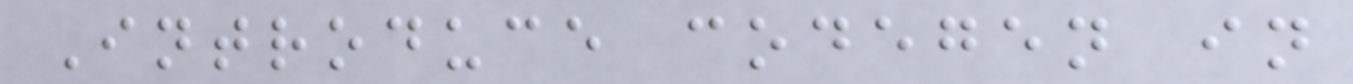Introduce codegen in
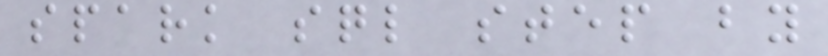spark sql step by
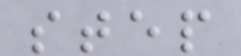step
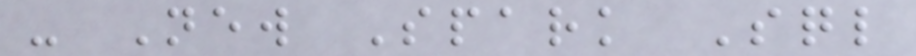- New Spark Sql
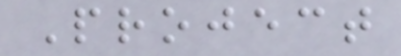Project
